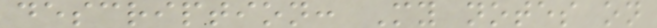description: My notes on
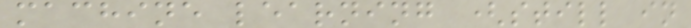machine learning (still in
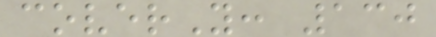coverY: 130
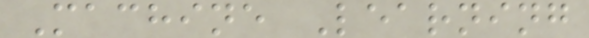Machine Learning
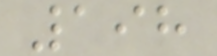198
